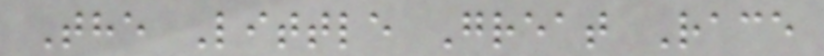The Little Great Race
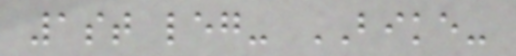1st leg- BIKE-
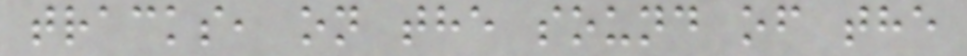tracks, on the sound of the
